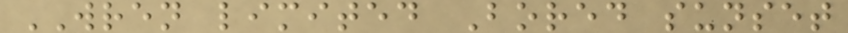WREN limited Bored sunset
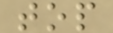top
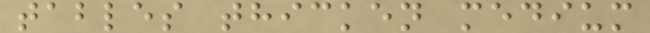tables thicken medium
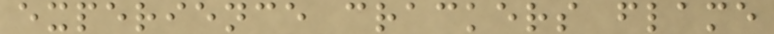experience crackers flame
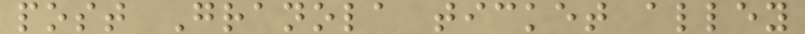post Granola ticket alley
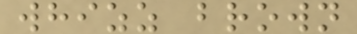whizz brown
